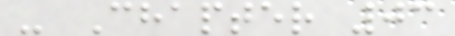- Chapter 03
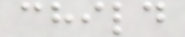child
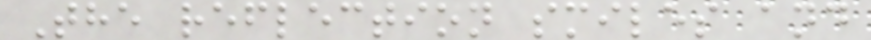The reflection smiles and
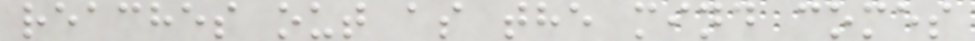reaches out as the mind comes
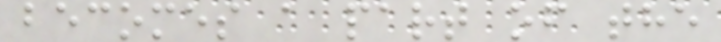becomes a part of the
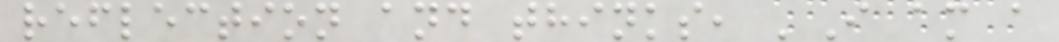reflection and thinks, 'I am a
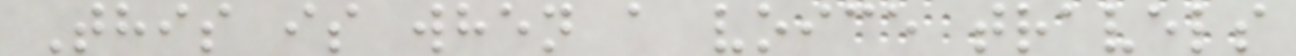This is when a voice travels
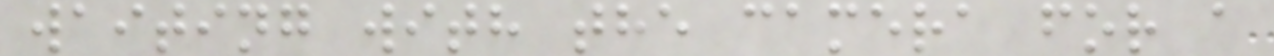waiting with the camera for a
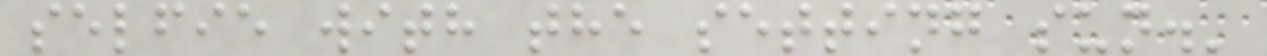selfie with the setting sun.'
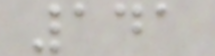141
